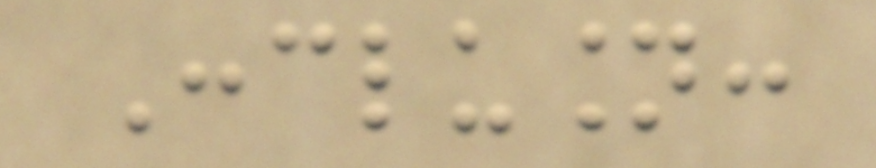Conclusion:
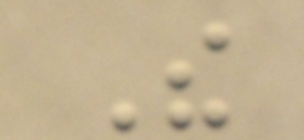The
